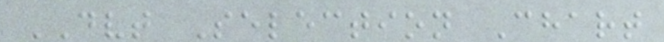DVT Selection Chart
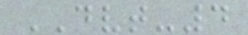DVT-4
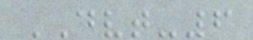DVT-6
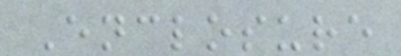Enclosure
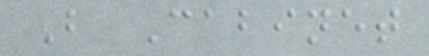B Cabinet
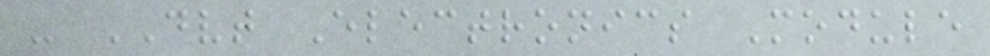- DVT Electronics Module
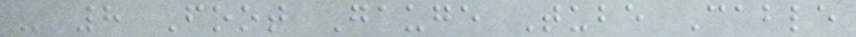- 8 Foot Gauge Tube Cable
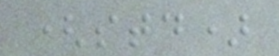(std)
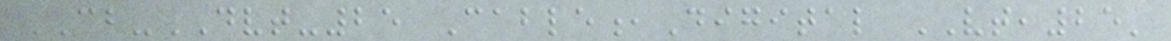CB-DVT-25 Cable,Digital VT,25'
